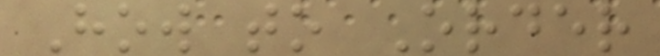How to Order
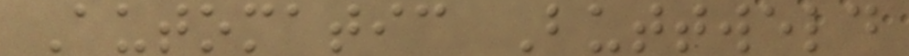Automatic Buttweld
